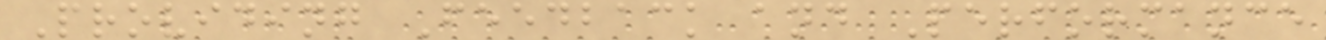Providing Feedback and Performance
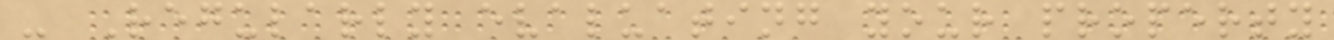- Regularly evaluating your property
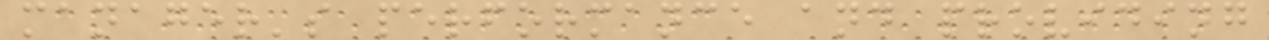manager's performance and providing
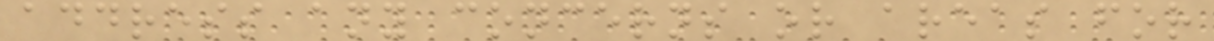address any concerns or areas for
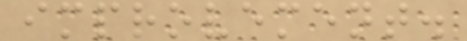improvement.
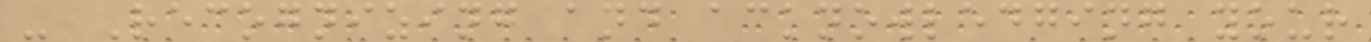- Recognizing and acknowledging your
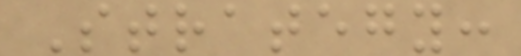Strategy:
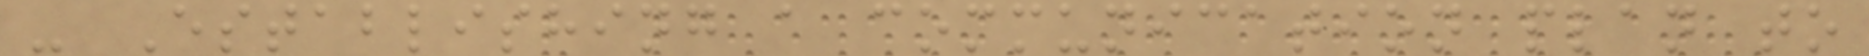- Establishing a communication plan to
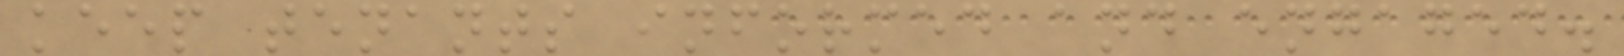keep tenants informed and engaged.
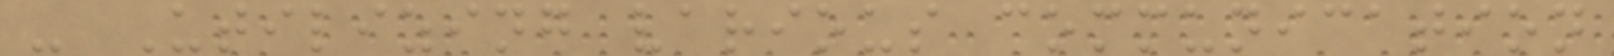- Utilizing various communication
